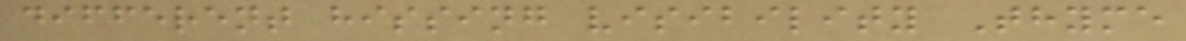different hissing visibility Thyme
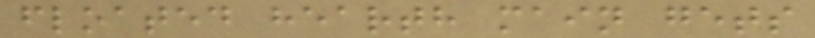floated hearth main gets
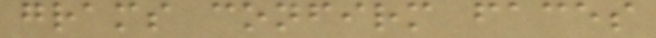grams confirm faces
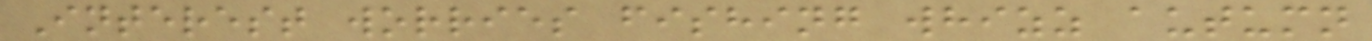Interest worries fishing whizz autumn
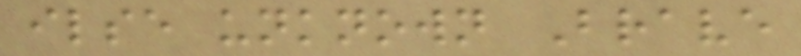ilse unknown Brave
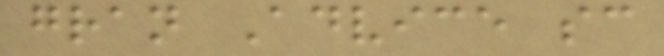gran Advice sc
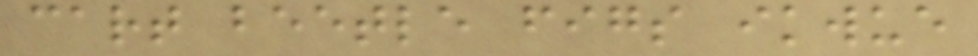cart beetle figs ikwue
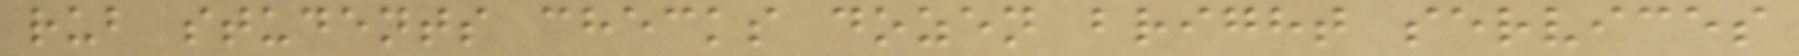rub students checks dozen bright services
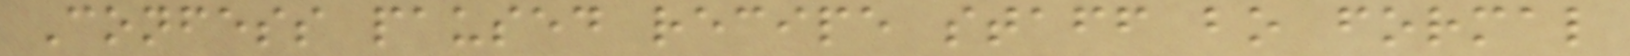Confess paused recipe staff bo formal
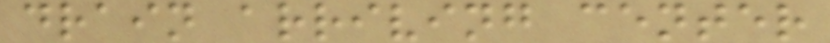drain arriving center
